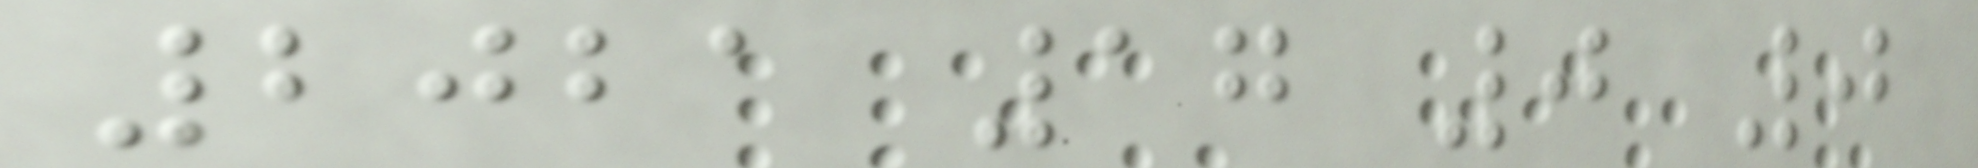2021 17 0 0
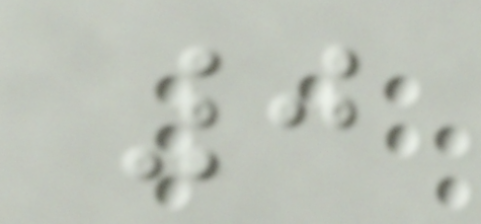0
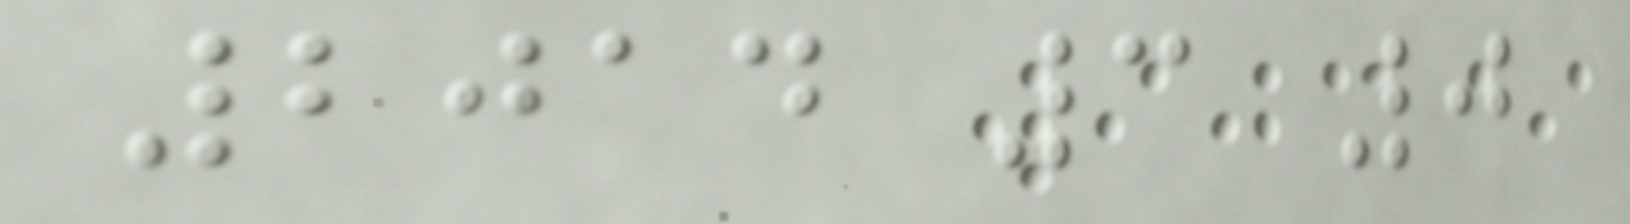2014 3 0
